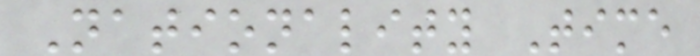Nationality Time
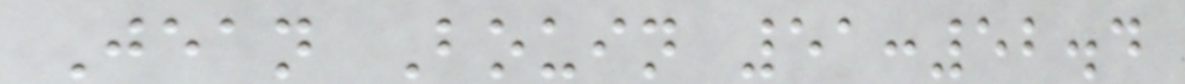Jean Bouin 51:52.4
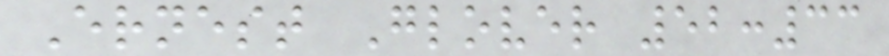Ernest Glover 52:33
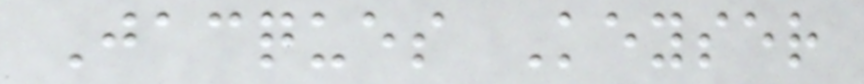Jacques Keyser
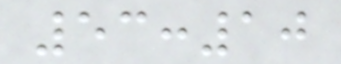53:10
